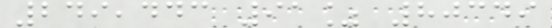249,443 91% 80349
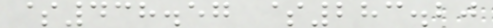$438.57 $283.20
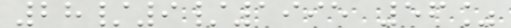28/9/1995 56%
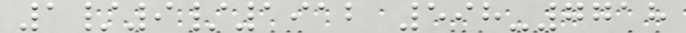1/9/1912 598-7718
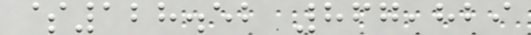$128.52 867,829
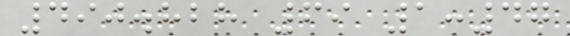490.828 69 1:47
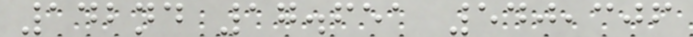142nd 17.651 540,306
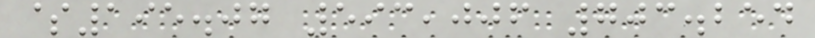$195.07 593,006 703.254
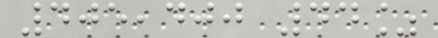405,400 44%
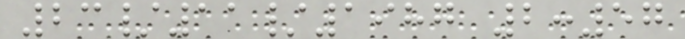23/11/1987 2:57
